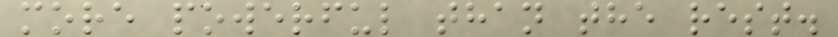more powerful than the rest.
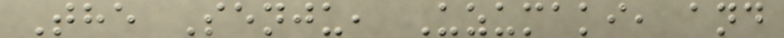The Senju, Uzumaki, and
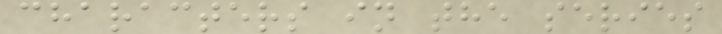characters in the series
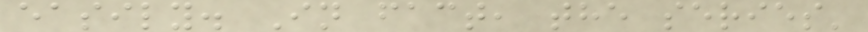easily. In fact, the series'
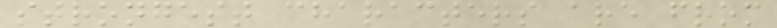strongest characters are from
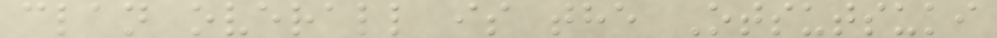clan overall is the Otsutsuki
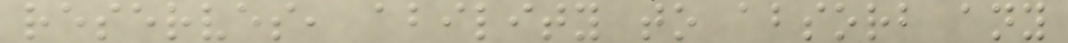reserves, ability to absorb any
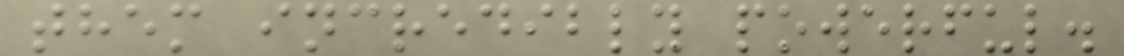them incredibly powerful.
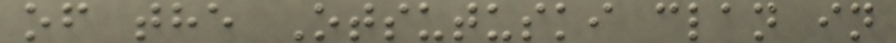of the Otsutuski clan in
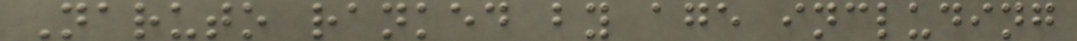Naruto ranked by age including
